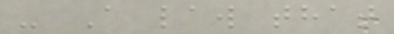- A law that
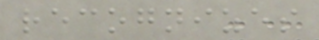recognizes
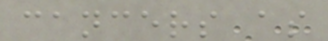cancers as
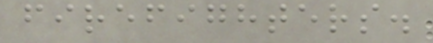firefighters.
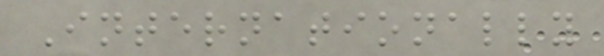Internationally
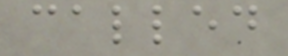called
